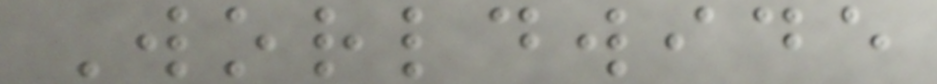Worldwide
